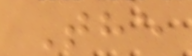The
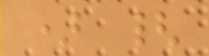) {
